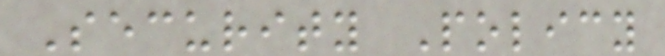Security Policy
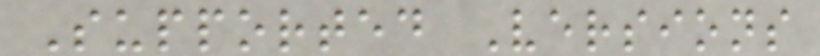Supported Versions
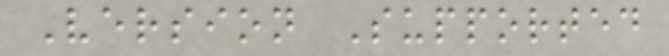Version Supported
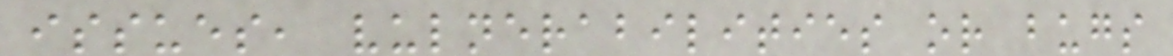issues, vulnerabilities or bugs
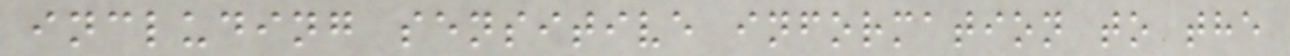including sensitive information to the
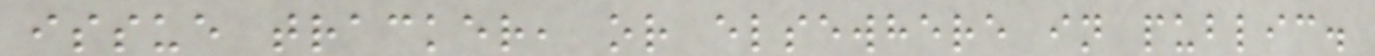issue tracker, or elsewhere in public.
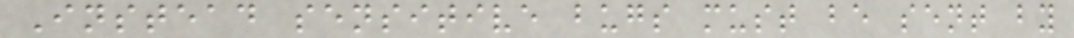Instead sensitive bugs must be sent by
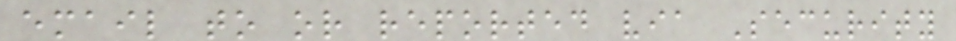email to or reported via Security
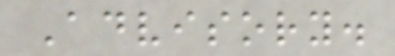Advisory.
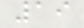19
